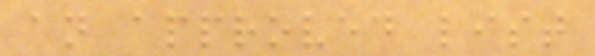an approved list
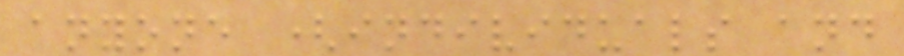anyone (individuals and
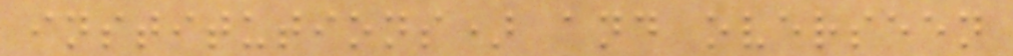institutions) and overseen
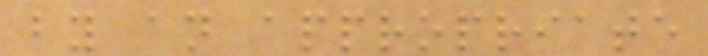by an appropriate
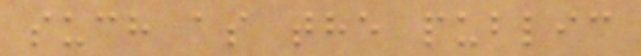such as the public
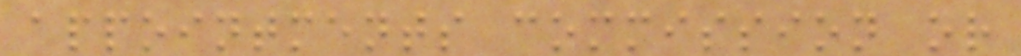appointments commission or
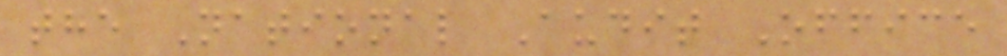the National Audit Office
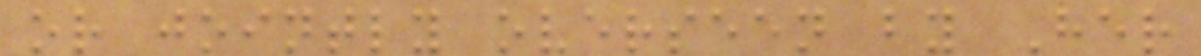or jointly overseen by Her
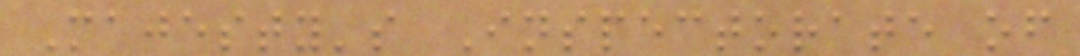Majesty's Inspectorate of
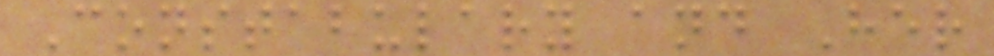Constabulary and Her
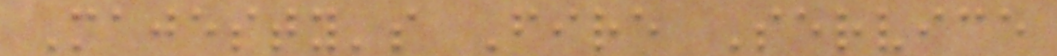Majesty's Fire Service
